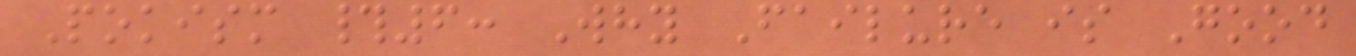Pokism #6: Why Failure is Good
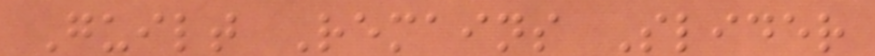Guilt Remains Slider
